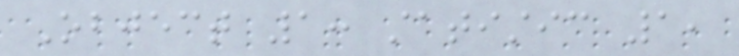Object 1: statistic 1,
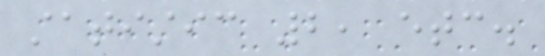statistic 2, etc.
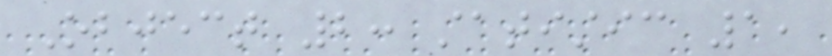Object 2: statistic 1,
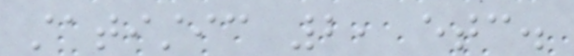statistic 2, etc.
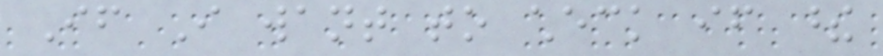If I want to check if these
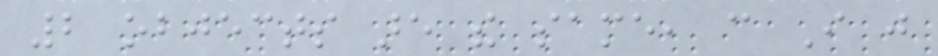2 objects are the same, can I just
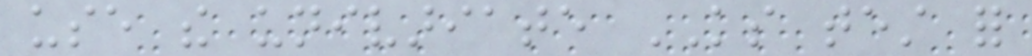use the univariate KS test for
